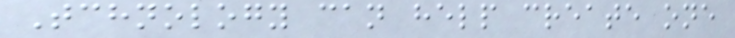Tchnology can help create one
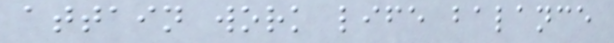attain work life balance
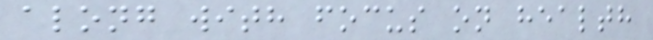along with focus on health
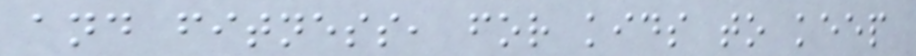and fitness, for kids to keep
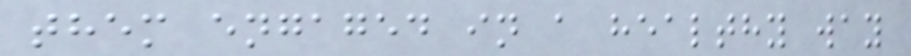them engaged in a healthy way
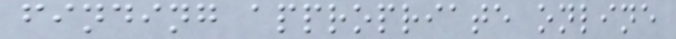finding appropriate online
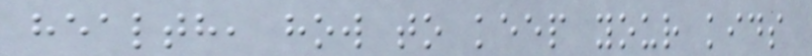health, how to keep your kids
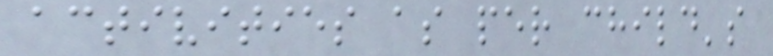activities as per child's
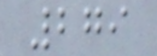279
